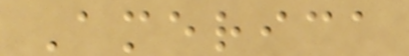America
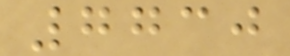7730
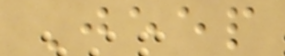Jeep
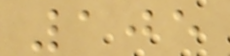105
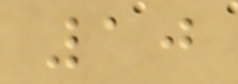10
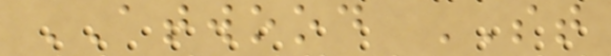ATWOOD ST
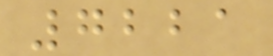7221
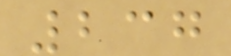237
